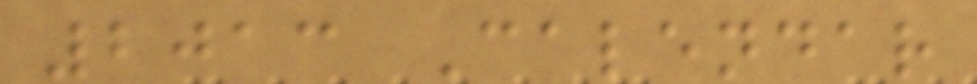2013 Calendar
